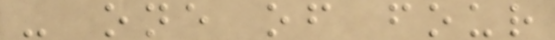- one of four
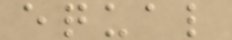equal
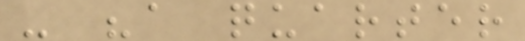- "a quarter
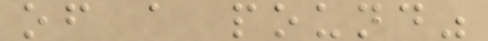of a pound"
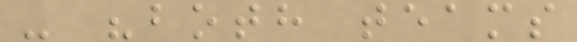- "both teams
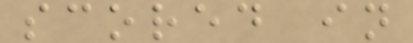scored in
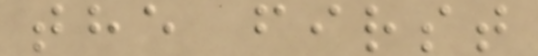the first
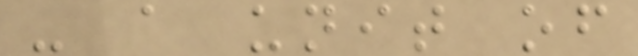- a unit of
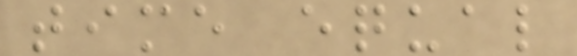time equal
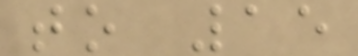to 15
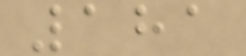181
